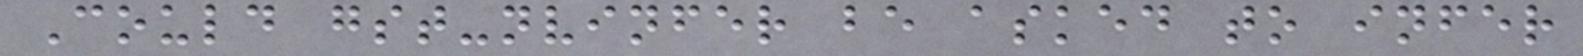Could gst-nvinfer be asked to infer
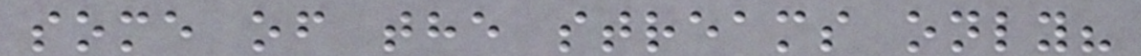some of the streams only?
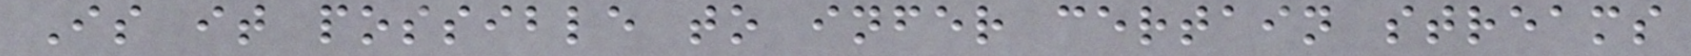Is it possible to infer certain streams
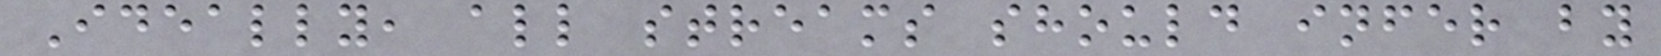Ideally, all streams should infer by
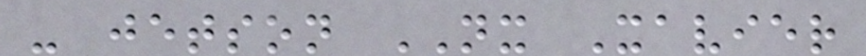- jetson NX Xavier
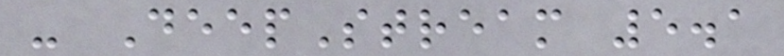- DeepStream 5.1
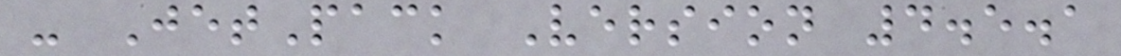- JetPack Version 4.5.1
